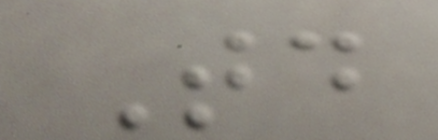Today
